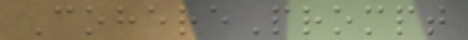CoherePrompt
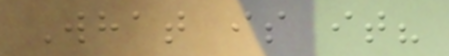What is it?
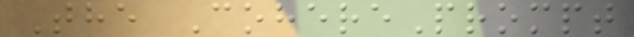The CoherePrompt
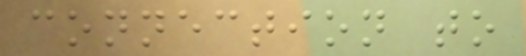connection to
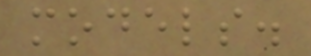models.
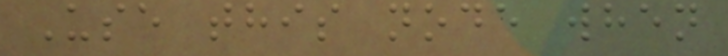Use this node when
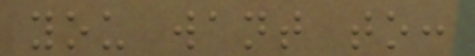you want to:
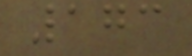173
